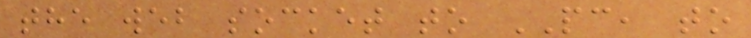the web socket to PC, to
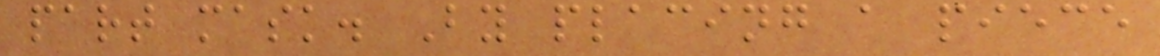part mask. By placing a piece
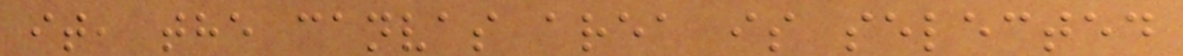it, the canvas area is selected
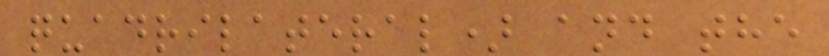quadrilateral) and the
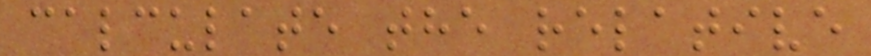calculate the relative
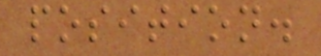position.
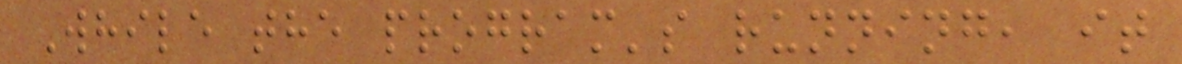While the program's running, it
